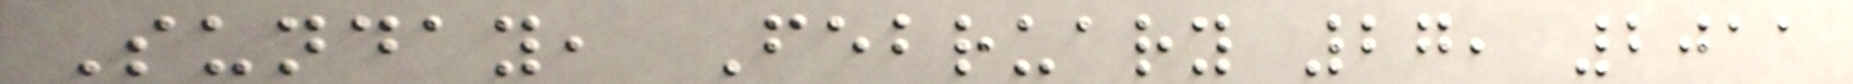Sunday, February 27, 2011
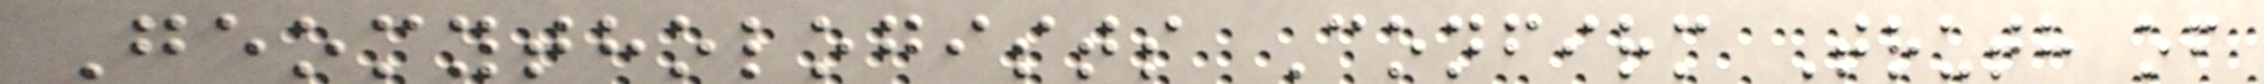Geomythologists Confirm Truth of
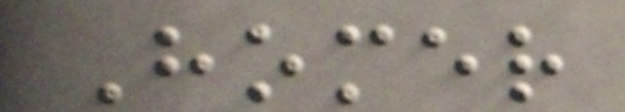Homer
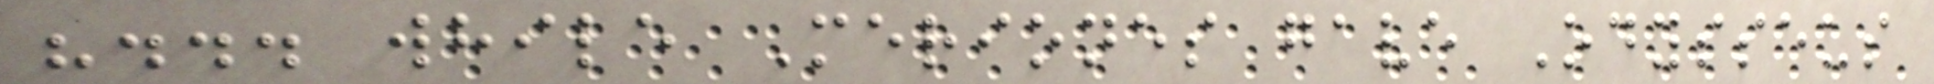"... while Meriones gave Odysseus
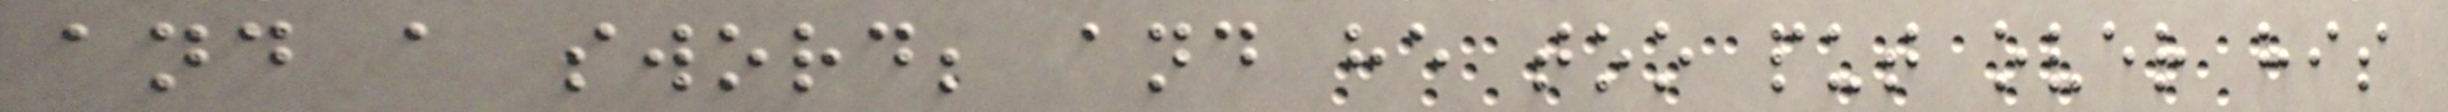and a sword; and he too put over his
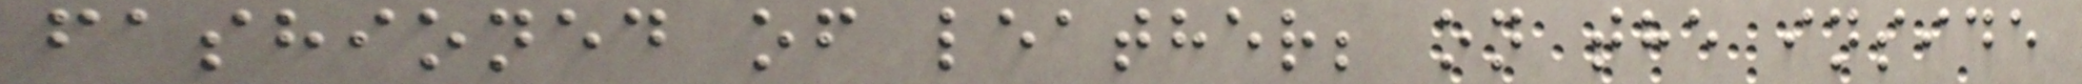fashioned of leather; on the inside
